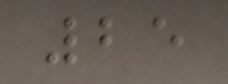25
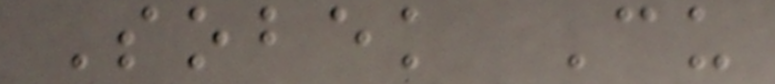Sobek Cu
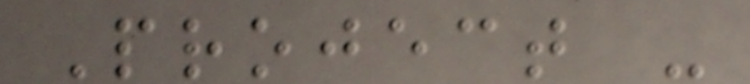Project -
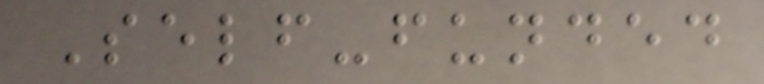Self-funded
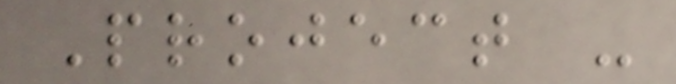Project -
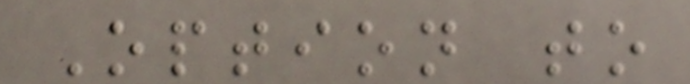Option to
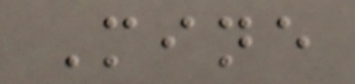Mine
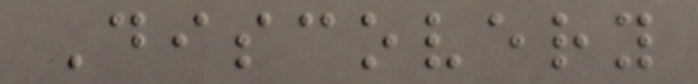Discovery
